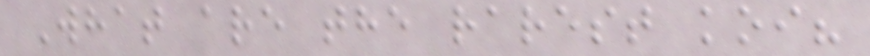What are the rarest koi?
